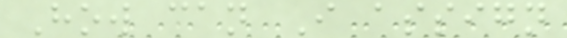How can I assign
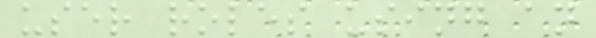user roles using an
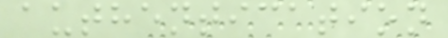authentication
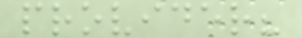provider?
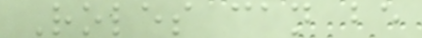Roles can be
